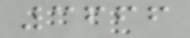3666
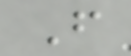F
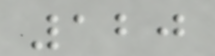120
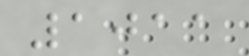1011
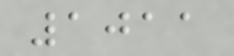1011
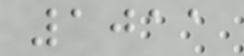1011
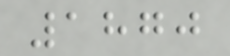1870
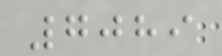7089
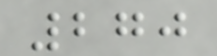270
